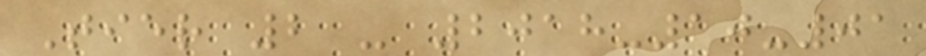Tier 2 - 2018-10-01
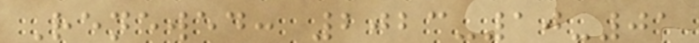Renewed: 2023-10-01
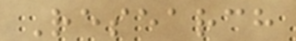Research
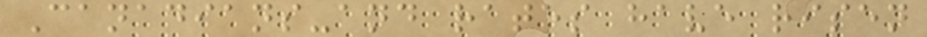Canadians-and rates have risen
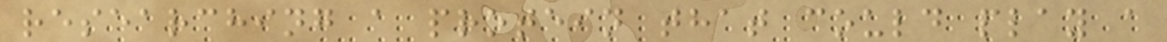researching a protein that could play a
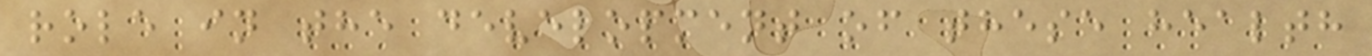role in the development of these health
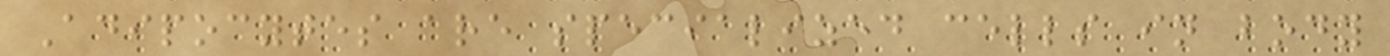Adipocytes are specialized cells in body
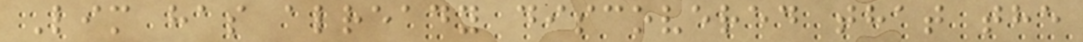Lim has already discovered that the
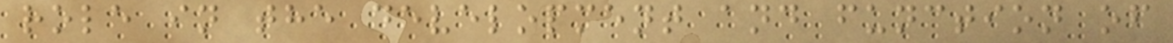role in the development and function of
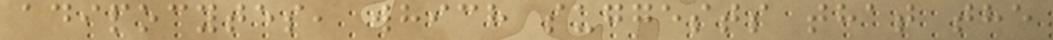adipocytes, which suggests that the
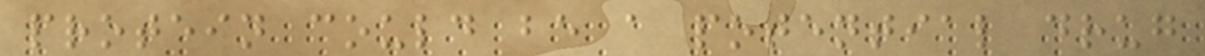protein could be a potential drug
